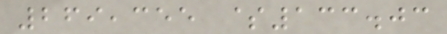269,355 $133.03
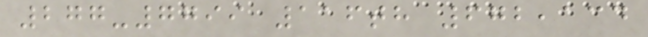277-7799 116th 672,134
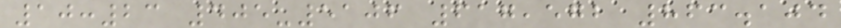10:23 405-5106 617,572 863.104
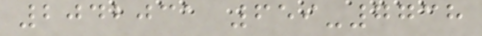2042031 659-7738
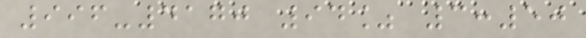996-4170 94% 3:50
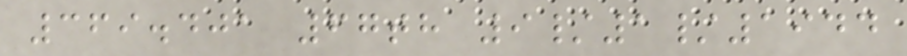369.401 67th 9/1/1944
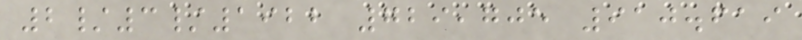2/3/1922 729,705 910.619
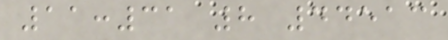11:31 8 44513
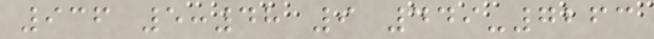936 5:48 9 449-7263
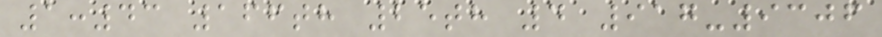1:43 166th 25th 4 917-9306
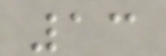13
